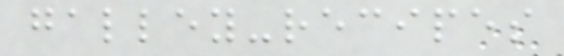galley-recipes
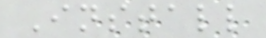Install
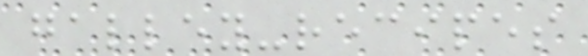galley-recipes
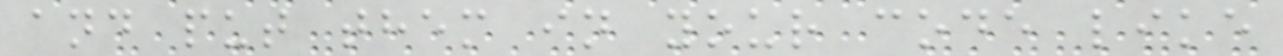and put them in your code like
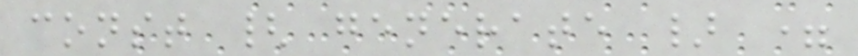const { generate } =
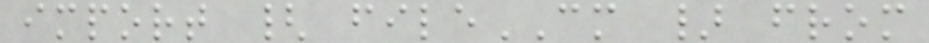import { fileCM } from
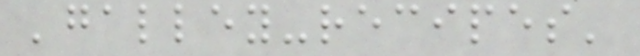'galley-recipes'
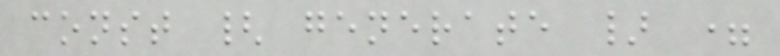const { generate } =
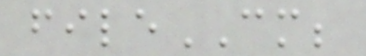fileCM;
